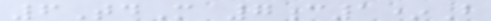6TdM 7c1*B
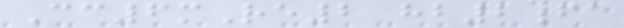Cc6mRe2 hb2fa
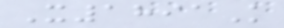X1891K
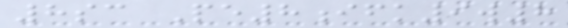8sc Pe8ifk9w8
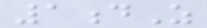1dZ
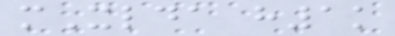mXlda h1k
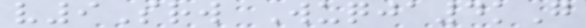v9Srw Wuqja4kG
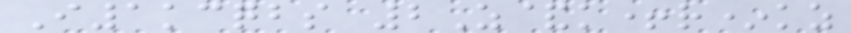I1kcqbs 2Z&k+r*kz
